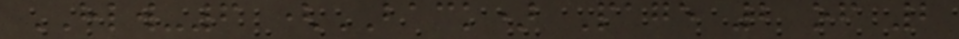HLW-6 (BACK) Page 2 of 2
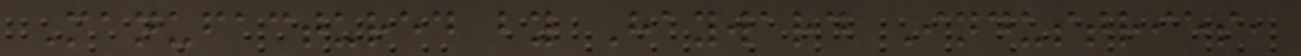Manufactured by Hayward Industries,
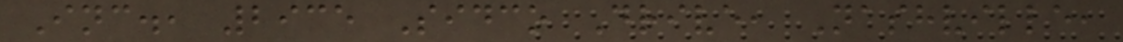Inc., 2935 Sidco Drive, Nashville,
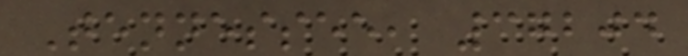Tennessee, 37204
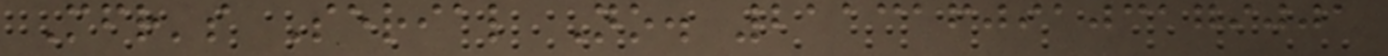Mfr's Serial No. 21131609103179001
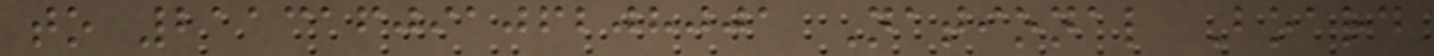to 21131609106208001 National Board
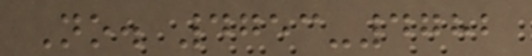No. 4753-4782
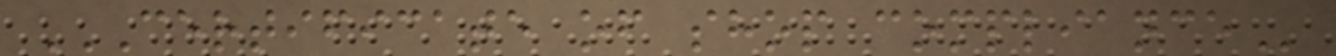CERTIFICATE OF SHOP COMPLIANCE
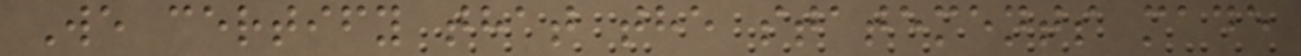We certify that the statements made
